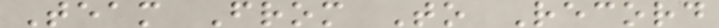Team From To Record
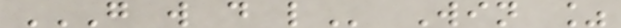G W D L Win %
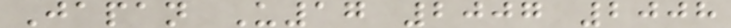Japan U17 2007 2008
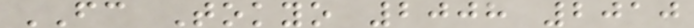FC Tokyo 2008 2010
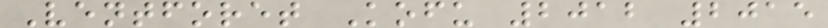Ventforet Kofu 2012 2015
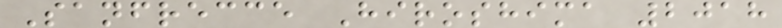Sanfrecce Hiroshima 2018
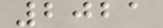2021
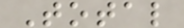Total
